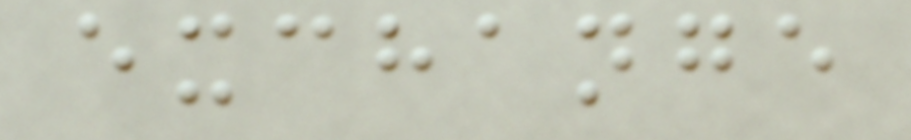exchange
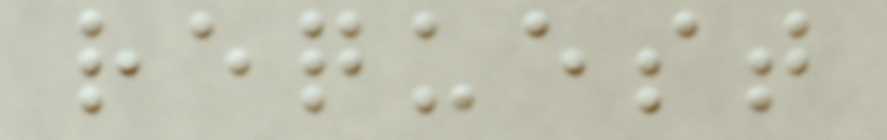request
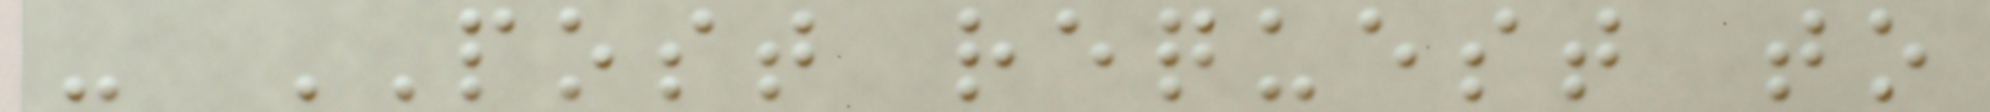- POST request to
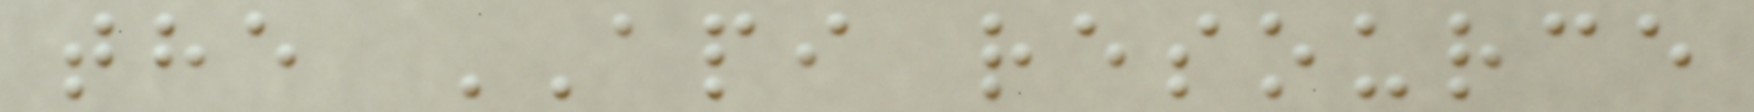the API resource
